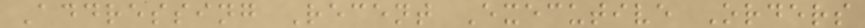Addressing Recent Executive Orders
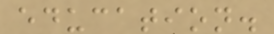education.
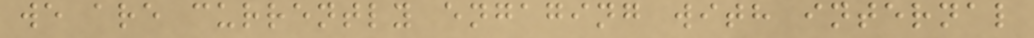we are currently engaging with internal
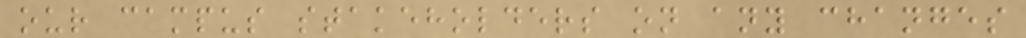our campus stakeholders on any changes
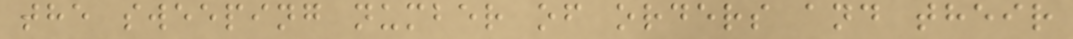the sweeping number of orders and their
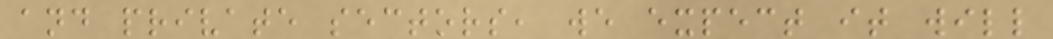and private sectors, we expect it will
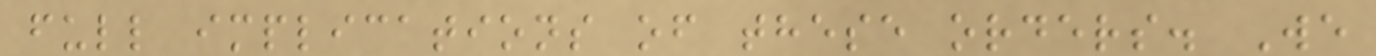full implications of these orders. We
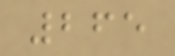265
